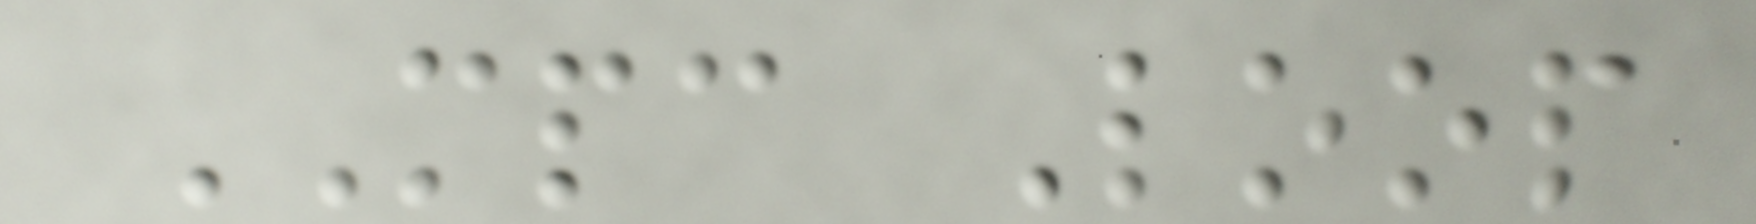MPC Loop
